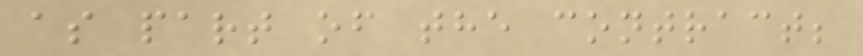as part of the contract;
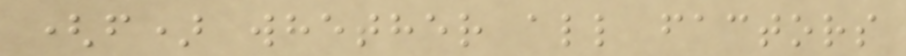(f) whether all factors
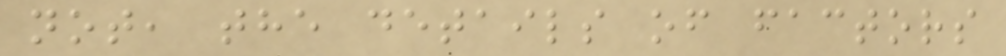not, the details of factors
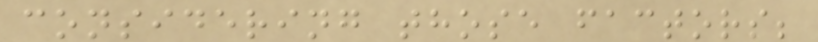considering those factors;
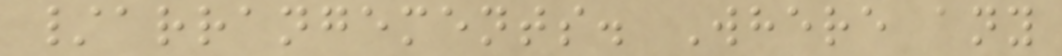/arrangements. Where any
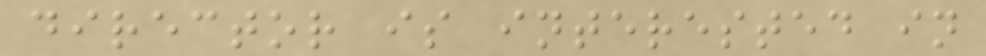director is interested in
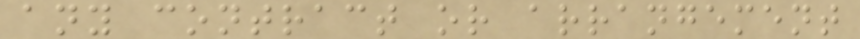any contract or arrangement
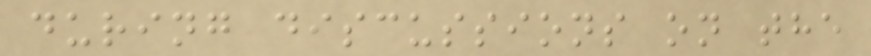during discussions on the
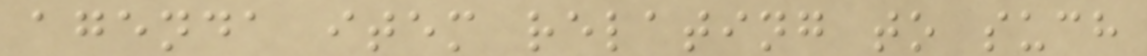agenda item relating to such
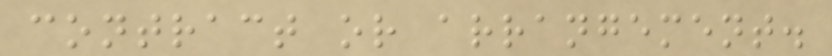contract or arrangement.
